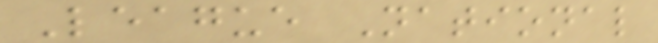League National
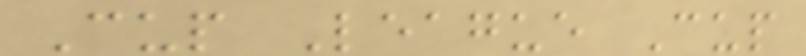Cup League Cup
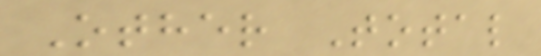Other Total
